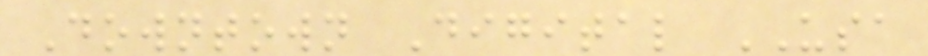Downtown Digital USA
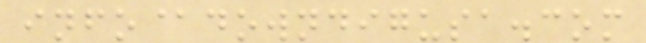info@downdigusa.com
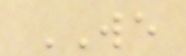WE
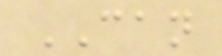CAN
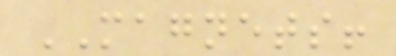MAGNETS!
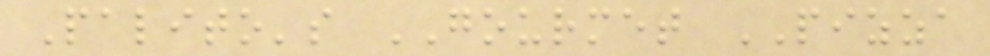Palito's GOURMET PIZZA
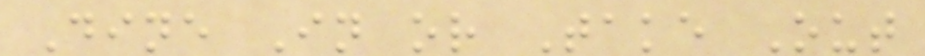Dine In or Take Out
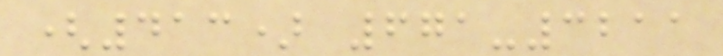(413) 671-3211
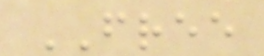FREE
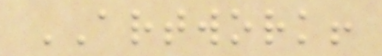ARTWORK!
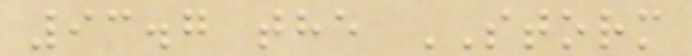93.7 the STORM
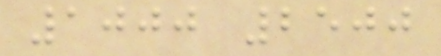1000 2500
